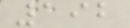192
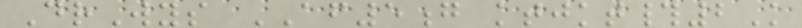DrWys AF5g ktjkt#2K
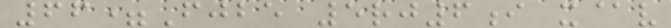66=Fjbe 5rj6i x@v
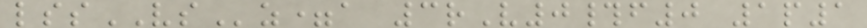lssVSz=a 3rV0#f0 1p1
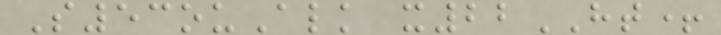S53ouAlk x22HT+
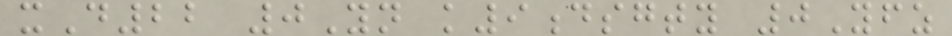xD22 0Yn k9dsgty 0Yfz
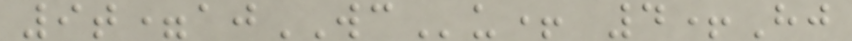9t=ajWCu+ 4+Hj
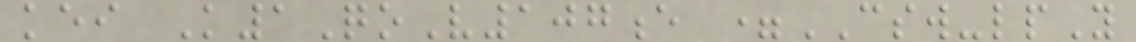kei K1QoV107e =CSW-lpY
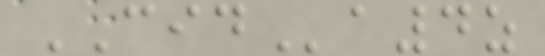CIDa4z
